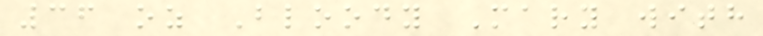36 oz Bloody Mary with
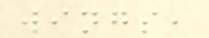wings,
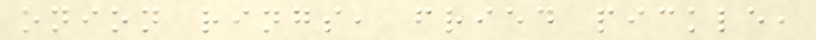onion rings, fried pickle,
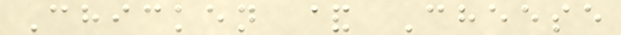Chicken & Cheese
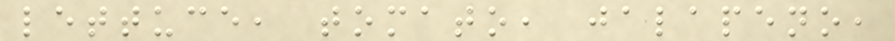lettuce, tomato, jalapeno,
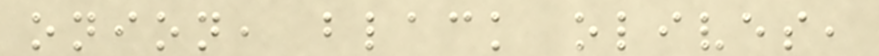onion, black olives,
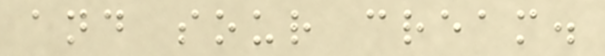and sour cream.
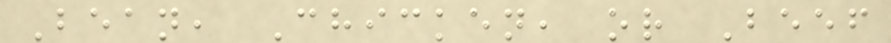Bean, Chicken, or Beef
